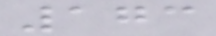173
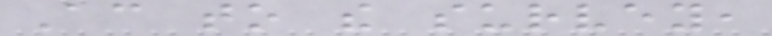According to the survey,
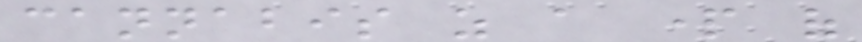cannabis as a part of
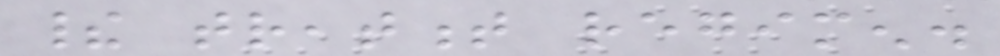their treatment regimen.
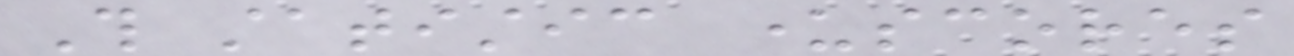This statistic underscores
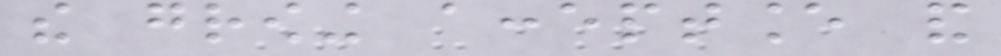the growing acceptance and
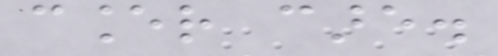cancer care.
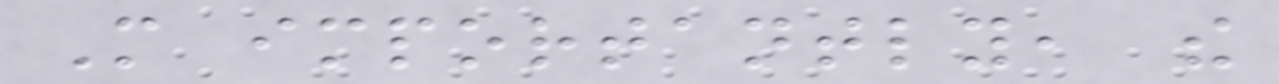More importantly, the
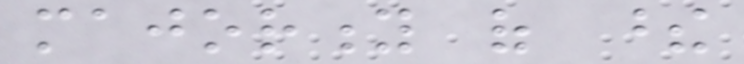majority of these
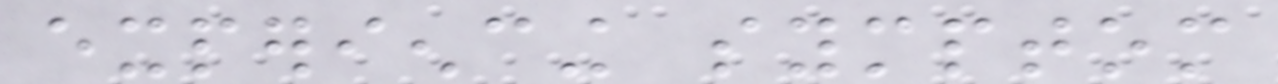experiencing symptom
